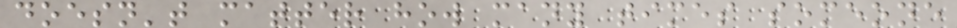doesn't matter how many times someone
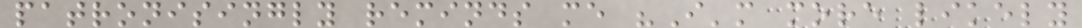patronisingly reminds me "I'm more likely
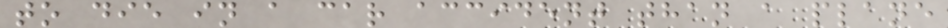to die in a car accident than a plane
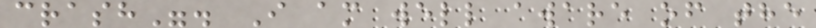crash". I am well aware of the
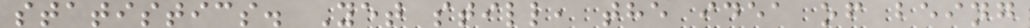statistics. Yet still, the idea of being
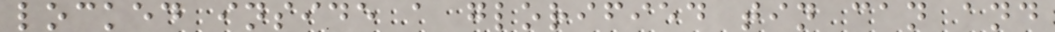locked inside a glorified tin can and
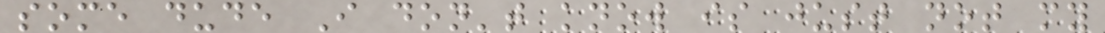some dude I don't know is just not my
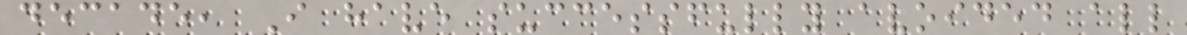decade, I have successfully avoided all
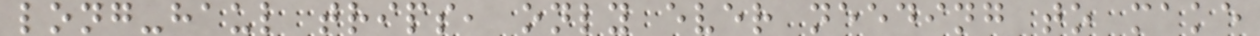long-haul trips, only ever needing to make
